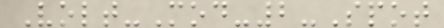Volt-Mod-2-Spot
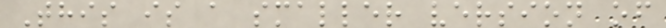This is a smaller version of
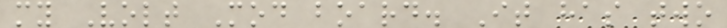my Volt Mod board. It has two
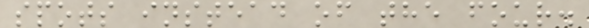spots instead of the four.
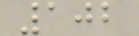102
